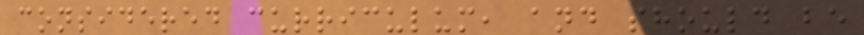considered curriculum, and should be
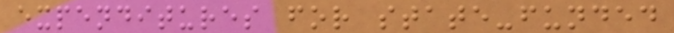expenditures for state-funded
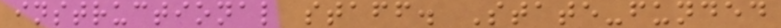instructional staff. State-funded
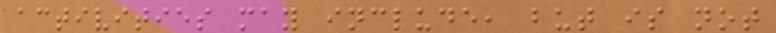activities may include, but is not
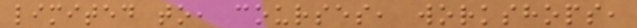limited to, courses, workshops,
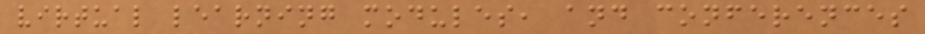virtual learning modules, and conferences
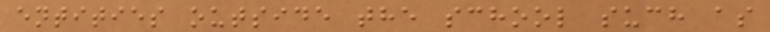entities outside the school such as
